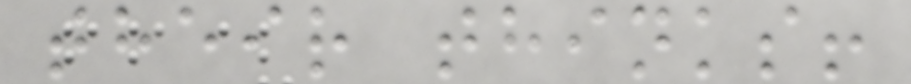their thinks!
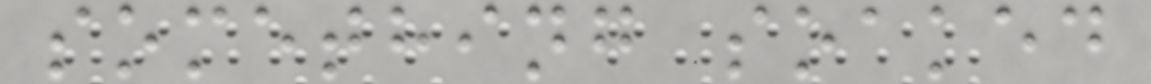something soaked
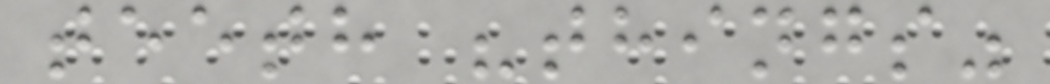teeth "things"
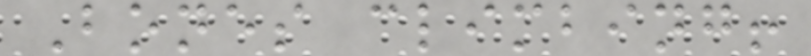Bones climbing!
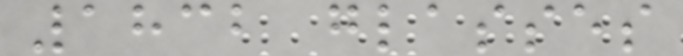1832 glasses
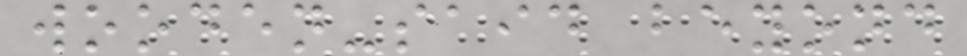wooden-said beyond
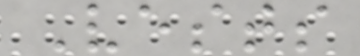Vests
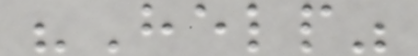"Help"
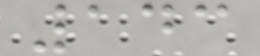143
